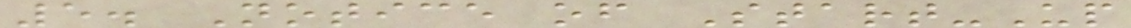5. Notice of Start-Up
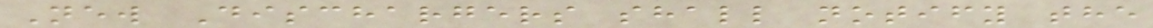New Dischargers shall notify the
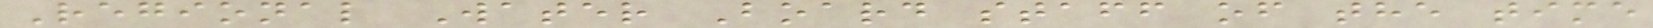Regional Water Board staff of the time
